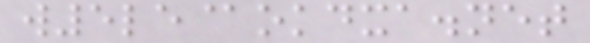w5le@okdxa.net
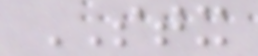STX
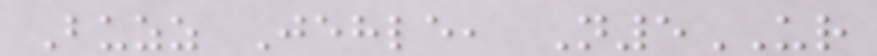Buzz Jehle, N5UR
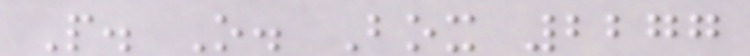P. O. Box 2277
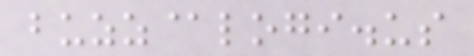buzz@logi.us
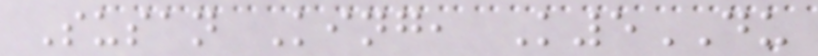Susan King, K5DU
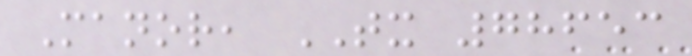Manor, TX 78653
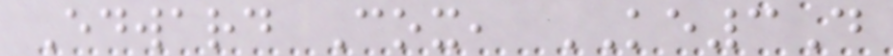Edward Cox, KE3D
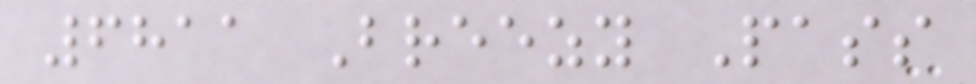6811 Breezy Pass
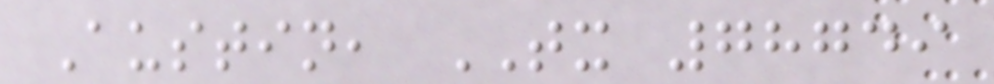Austin, TX 78749
